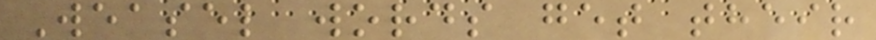Weasel words get their
